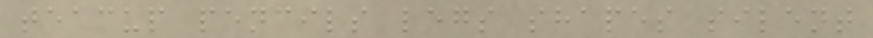teacup pencils legs shapes silent
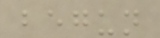begun
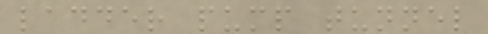ladder pump tunnel
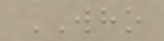WHO
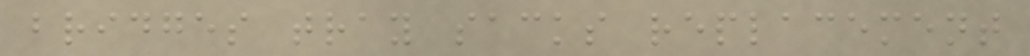bridges tray sacks replacement
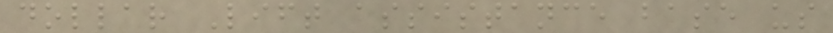dollar Lift assistance base us
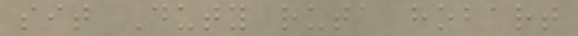sit Duty ruta hobart
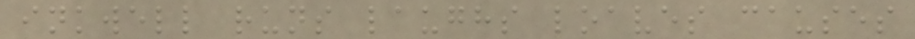inkwell runs laughs loaves causes
